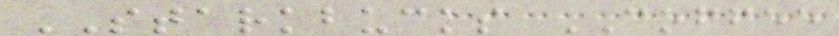STARKBUCKS COFFEE
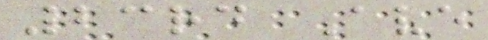23rd Ave
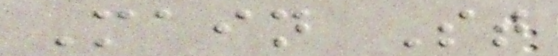Main St
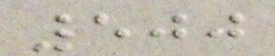500
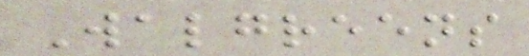Walgreens
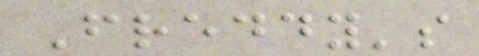Freddy's
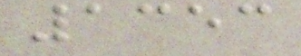1353
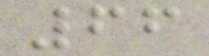66
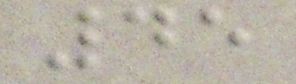45
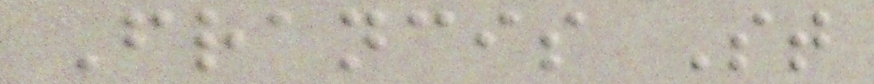Francis St
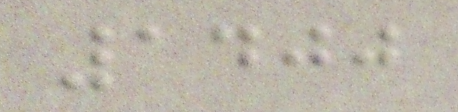1400
